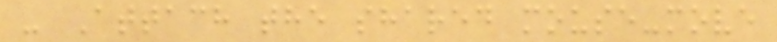- Attach the shared mouse-move
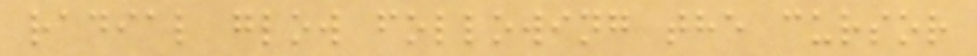radial glow following the cursor
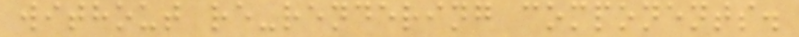without re-rendering components.
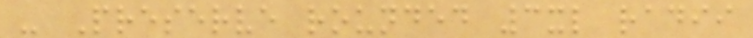- Preserve rounded 3xl radii
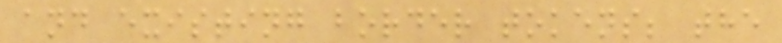and existing border tokens; the
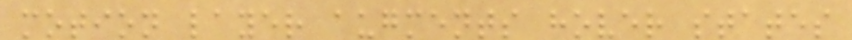motion layer augments hover states
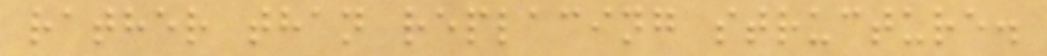rather than replacing structure.
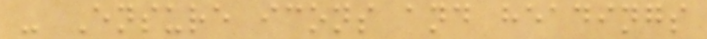- Ensure icons and headings
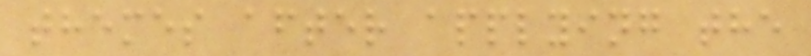themes after applying the
